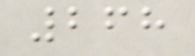268
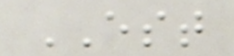EST
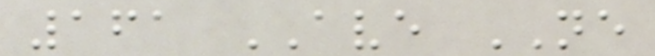161 AVE NE
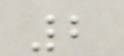2
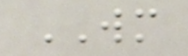WM
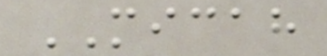MICAH
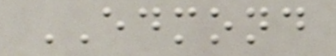EDMOND
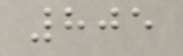805
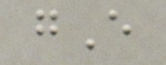gE
